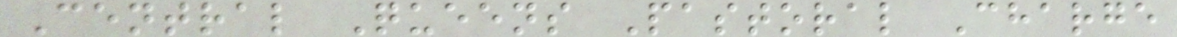Central Queens Pastoral Charge
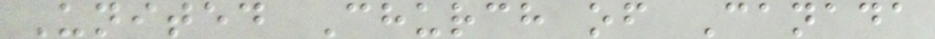United Church of Canada
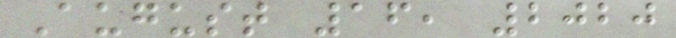August 16, 2020
